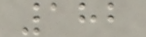182
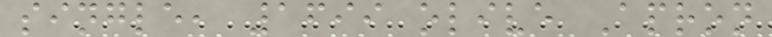single, 1699 olive Apron
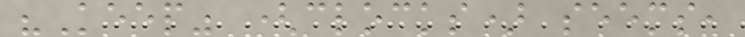"Keep" (clocks) seems,
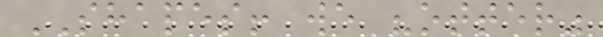SHAPES! we "otter"
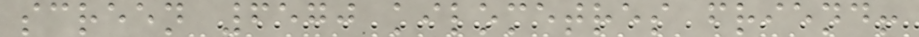screen 6570 kilometres friend!
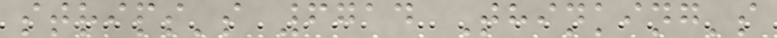strips's 6714 Thinking's
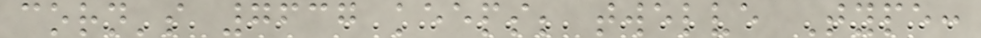corn's 7637 keeps; twelve Type:
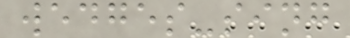wedges-sing
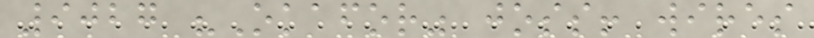9027 "Okafor" joss! wires
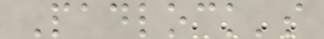Padlock's
